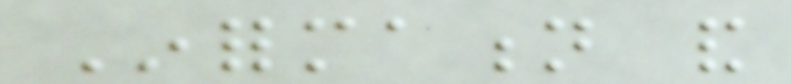Information and
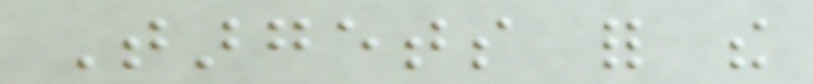Targets for the
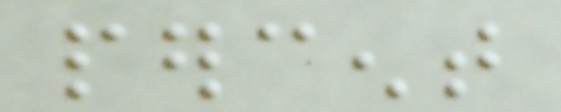percent
